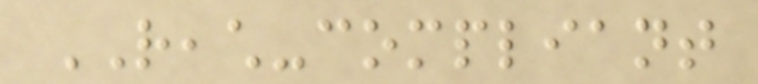REACH-compliant
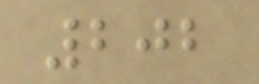202
